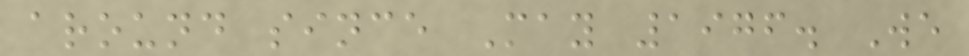around since May 1976. We
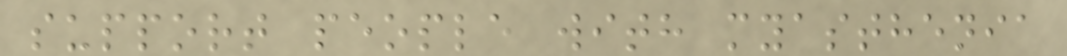support people with myasthenia
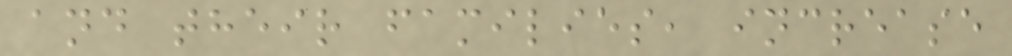and their families, increase
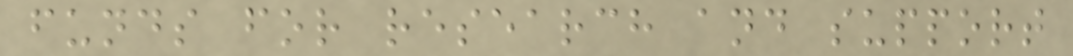funds for research and support
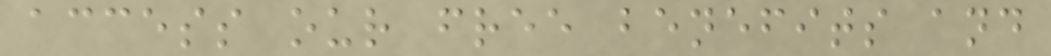access our free benefits and
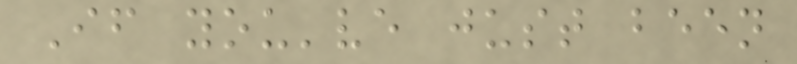If you've just been
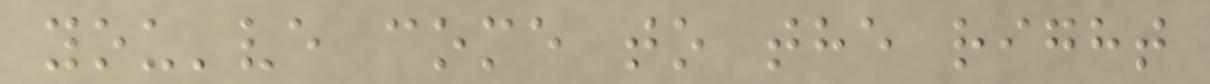you've come to the right
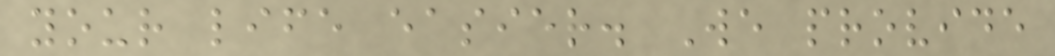your life easier. We provide
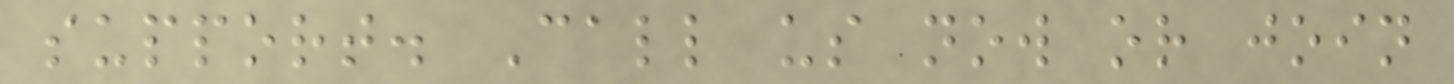support. Call us now or join
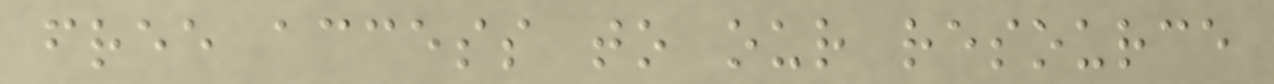free access to our resource
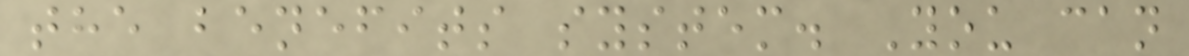the benefits system. You can
